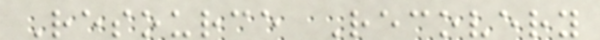Resource Recovery
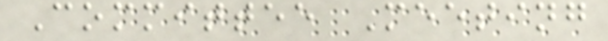Committee Meeting
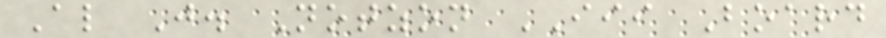Al J. Notzon III Board
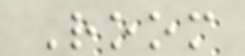Room
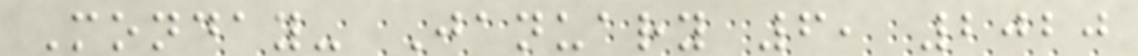Monday- January 6, 2020
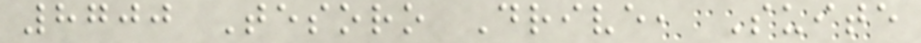8700 Tesoro Drive, Suite
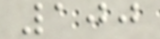100
